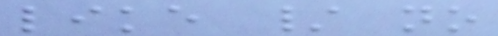like / no
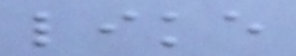like
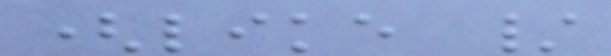(like /
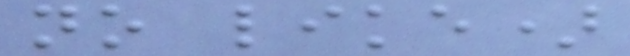no like)
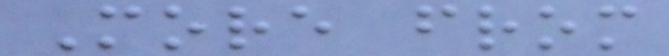More from
